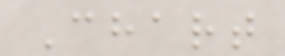Chart
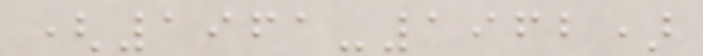(1961-1962)
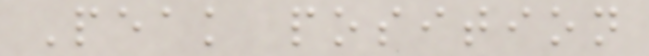Peak position
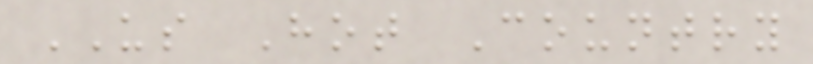US Hot Country
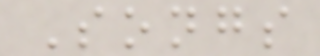Songs
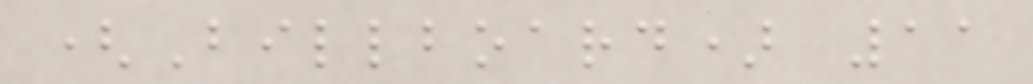(Billboard) 11
